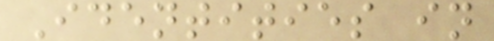Identities in
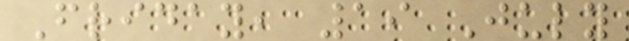Friday, 19 July
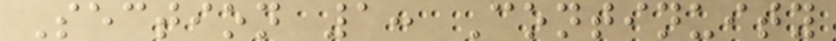Section 1: Continuity
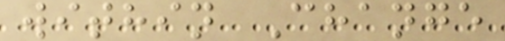within Change
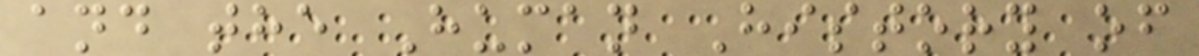and the Human History of
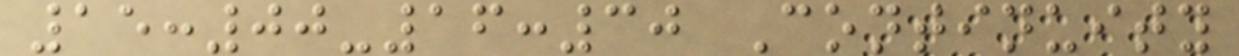15:00-16:30 Continuity
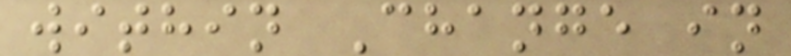within Change in
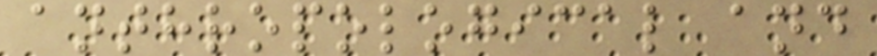anthropological and
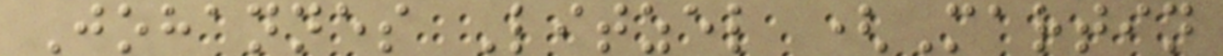Johannes Litzel (Martin
